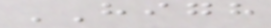HIGH
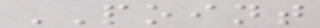POINT
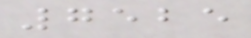7525
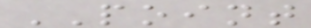POINT
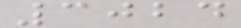3024
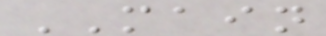MAIN
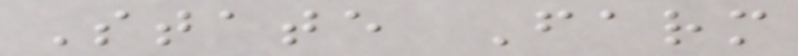State Farm
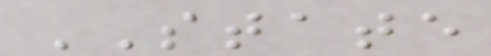STATE
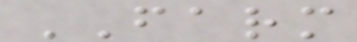FARM
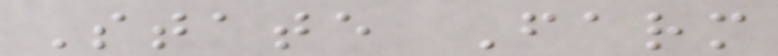State Farm
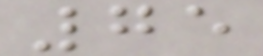75
